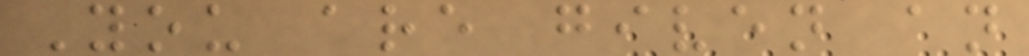You are given an
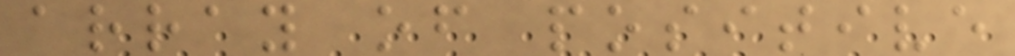array of positive
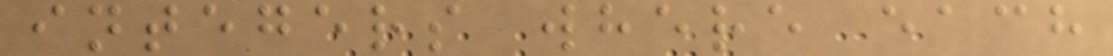integers where each
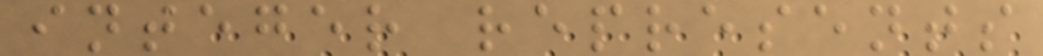integer represents
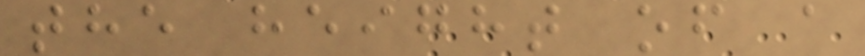the height of a
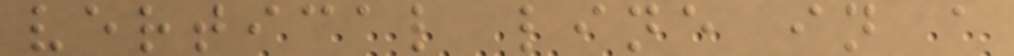vertical line in a
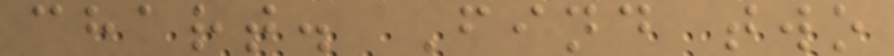chart. Find two
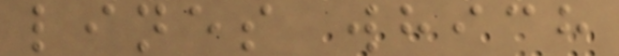lines which
